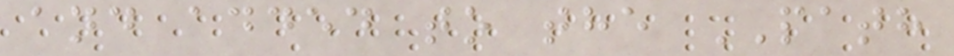and added to the PATH
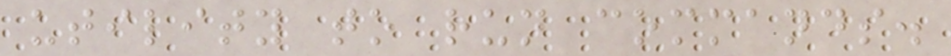utility to run commands.
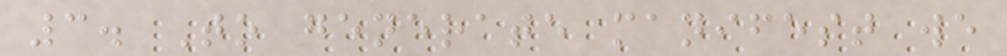3. To generate manifest we
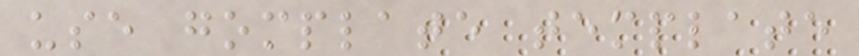use gomplate template
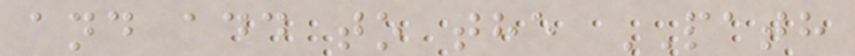and add to the PATH
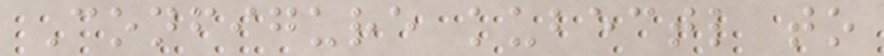Configure kubectl to
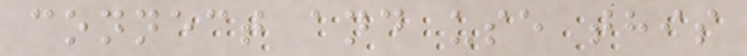connect and use this
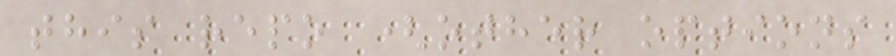this repo (other options
